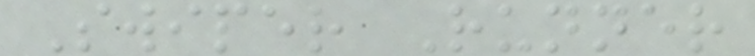Swiper Runner
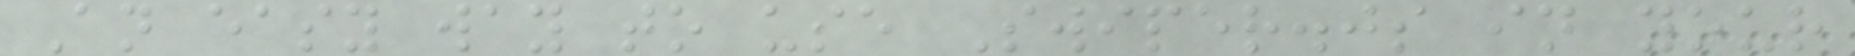An easy way to use Swiper.js in your
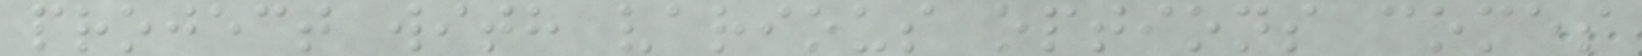project with various options comes
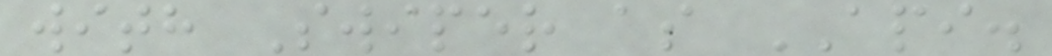with Swiper as API.
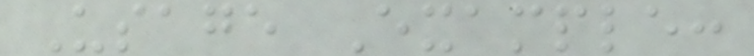Usage Example:
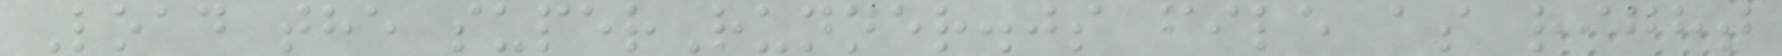Load the superRunner.js file as right
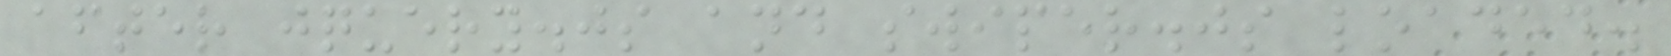after jquery.js and swiper.js loaded.
